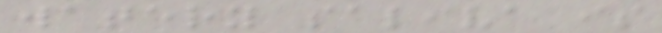watery saliva is
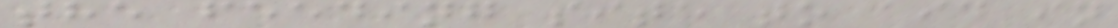the feeding site to aid in
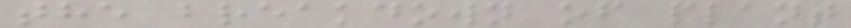the breakdown of plant
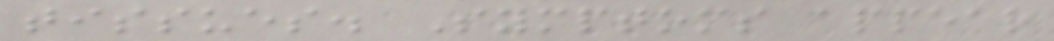tissues. Symptoms appear
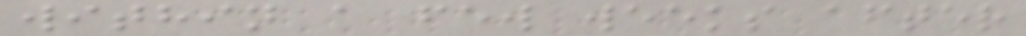within a few weeks after
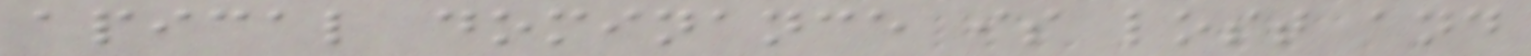apical dominance is lost and
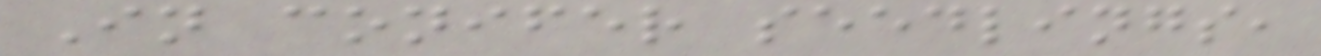In conifer seedlings,
